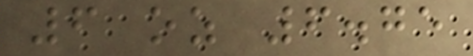6 oz 6.75
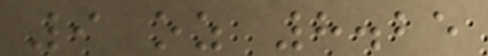9 oz 8.25
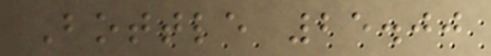Bottle 25.00
